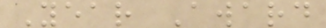Year Award
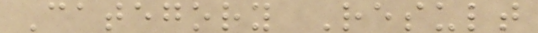Category Result
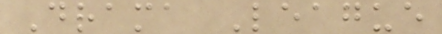Drama League
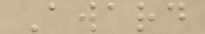Award
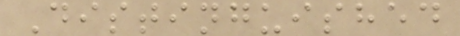Distinguished
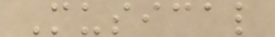Musical
